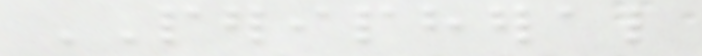PERIPHERAL
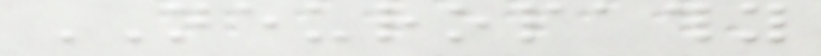NEUROPATHY
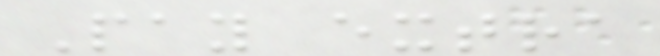Pay extra
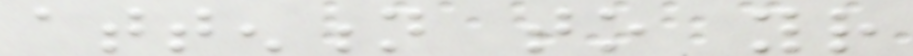attention to your
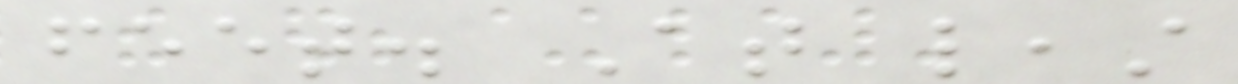feet. At least
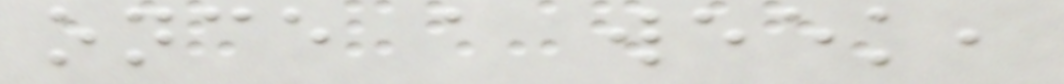once a week,
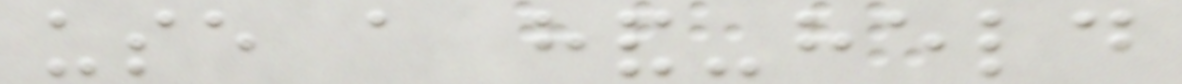use a hand-held
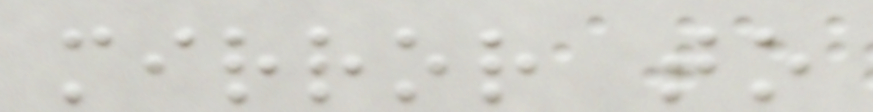mirror to
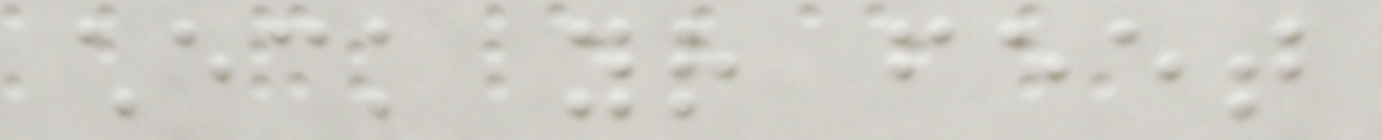check your feet
